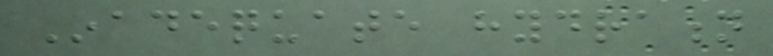Inadequate hydration
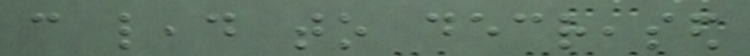can lead to decreased
